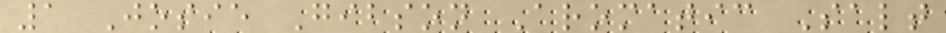1 Josie Gibson Aromatic Salt
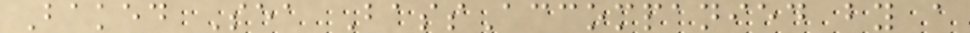Baked Sea BassAccompanied by a
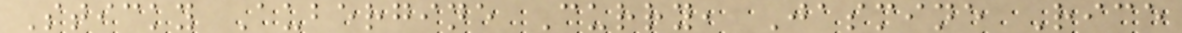Sticky Aubergine Curry, Jasmine Rice
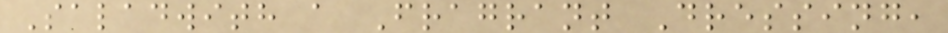Saladwith a Fragrant Dressing,
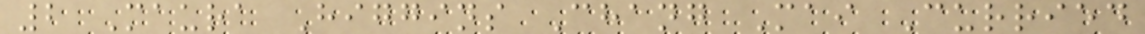2 Maura Higgins Chang Mai Curried
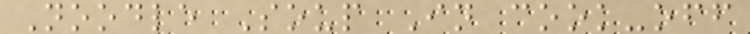Noodle Soup In cook-off
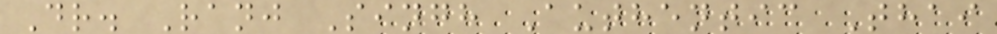Dr. Ranj Singh Authentic Thai
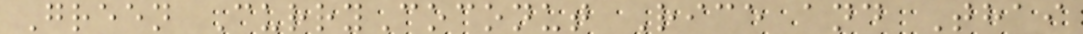Green CurryCoconut Rice and Thai
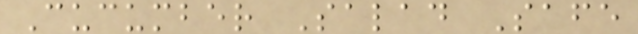Cucumber Salad Safe
